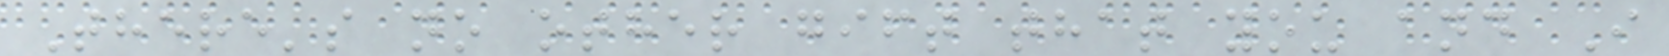There's no other gift that you and I
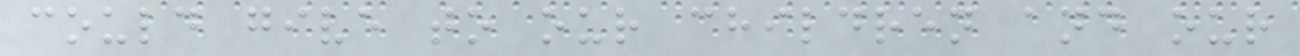could give to our children and our
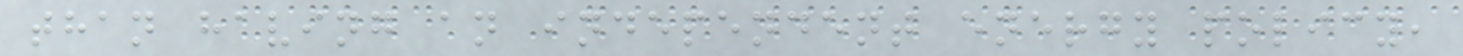than having an independent energy policy,
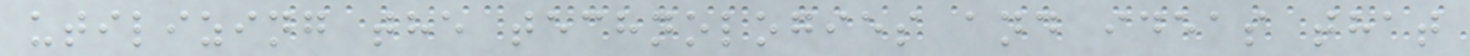utilizing the technologies and ideas that
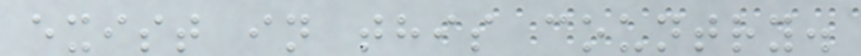exist in this country.
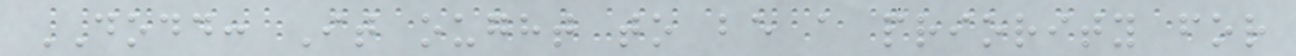DODD: It ought to be a priority for
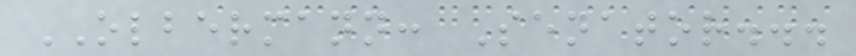OLBERMANN: Senator...
